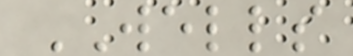WELLS
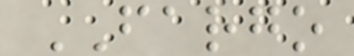FARGO
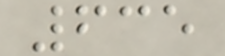635
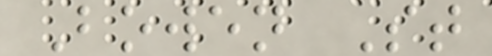Bowen St
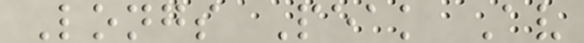Longs Peak Av
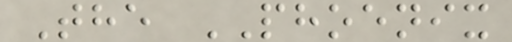The PHOENIX
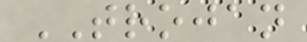TROJAN
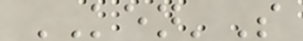KEN'S
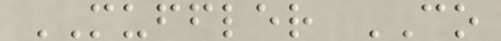MUFFLER CO
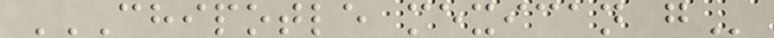CHIPOTLE MEXICAN G
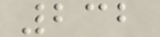232
